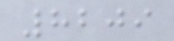8209
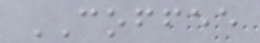COFFEE
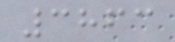3863
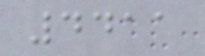4411
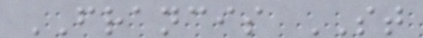FRANCIS ST
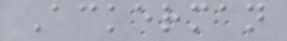Ackerman
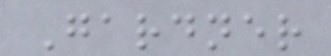Gardner
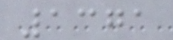1371
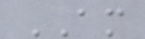AM
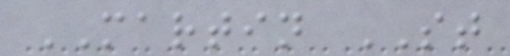MARTIN ST
